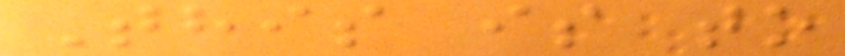This is to
